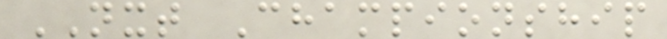NXT Championship
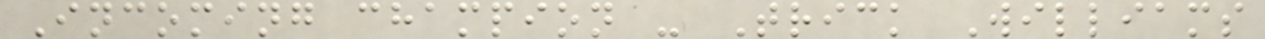Incoming champion - Trick Williams
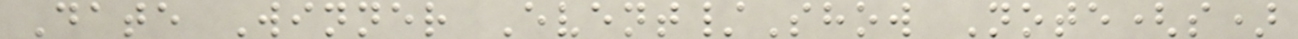Date Winner Event/Show Note(s)
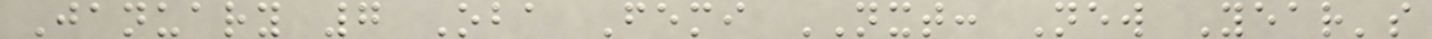January 7 Oba Femi NXT: New Year's
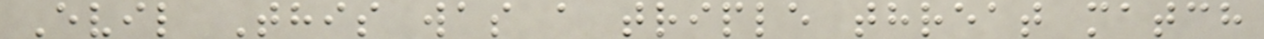Evil This was a triple threat match
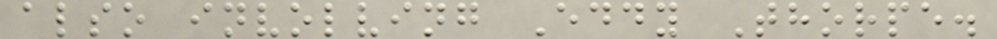also involving Eddy Thorpe.
